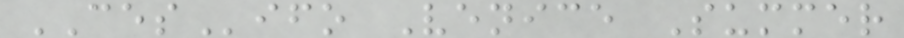CESifo Venice Summer
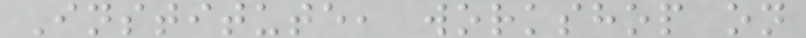Institute, workshop on
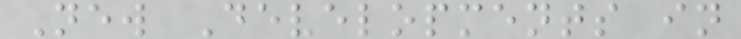New Developments in
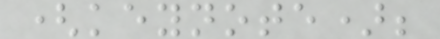(keynote);
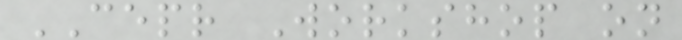CEPR Workshop on
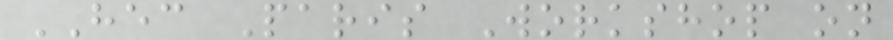HEC Paris Workshop on
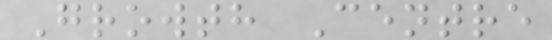Growth Centre
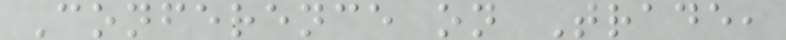Conference on Trade,
